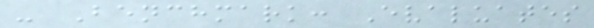- Benchmark: Evaluates
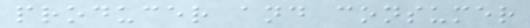producer and consumer
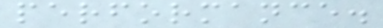performance.
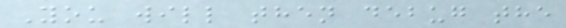You will then debug the
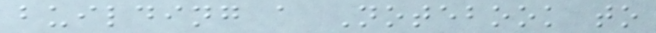building a Notebook to
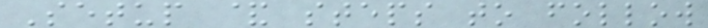Setup & steps to follow
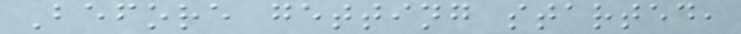Before getting started,
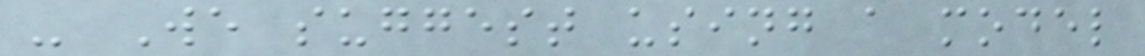- We suggest using a model
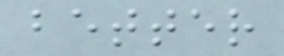better
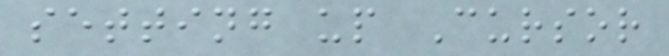setting up Cursor
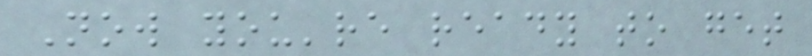Now you're ready to get
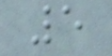5
